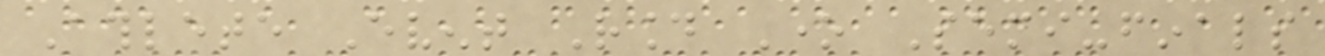Athlete Event Round One Semi-finals
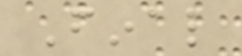Final
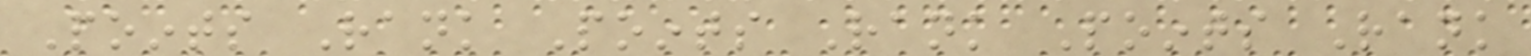Points Rank Points Rank Points Rank
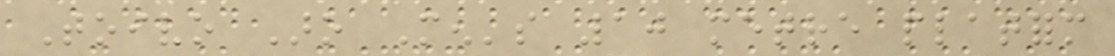Toivo Aro Men's 10 metre platform
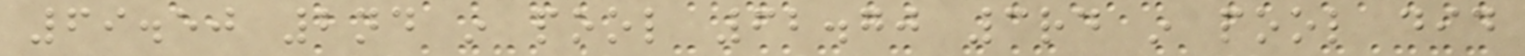69.50 2nd in pool 62.70 3rd in pool did
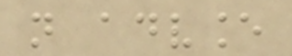not advance
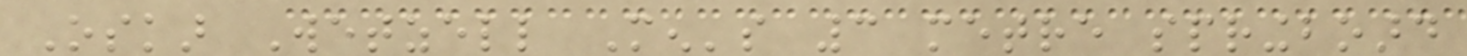Oskar Wetzell Men's 3 metre springboard
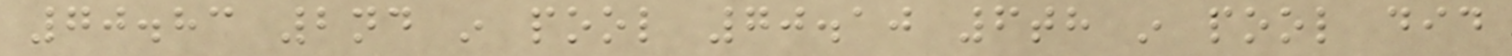70.83 2nd in pool 70.10 6th in pool did
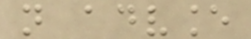not advance
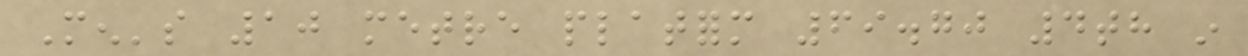Men's 10 metre platform 69.70 4th in
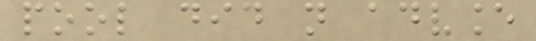pool did not advance
